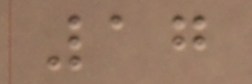17
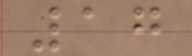17
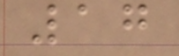17
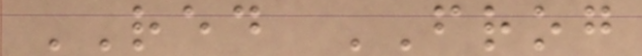RED FROG
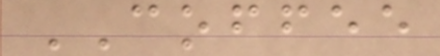COFFEE
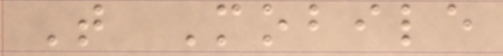T Mobile
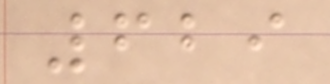629
